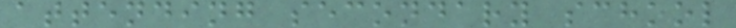attending secondary school
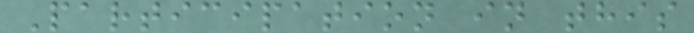Participation in this
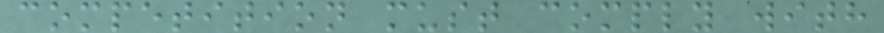competition must comply with
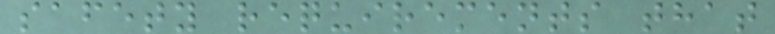safety requirements that
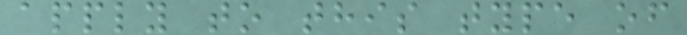apply to this type of
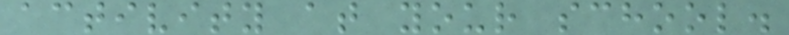activity at your school.
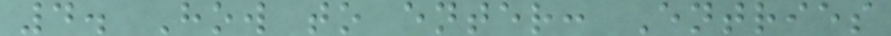4. How to enter: Entries
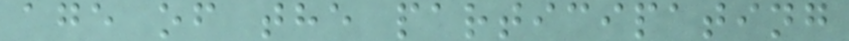age of the participating
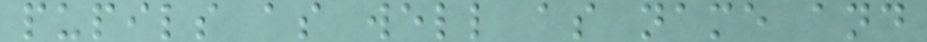pupils as well as name and
